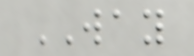WAY
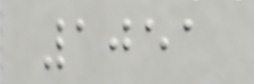1051
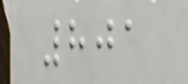801
